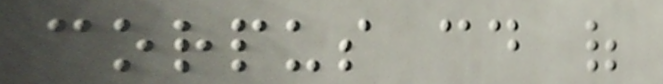corpus could of
